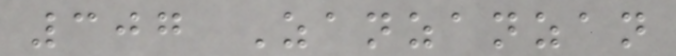307 Zanzanzan
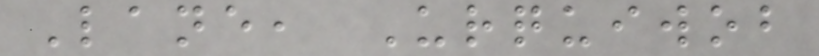Lane, Urquiwob
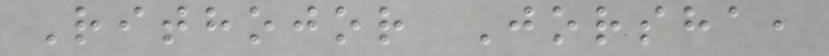Rithojor Jorsha,
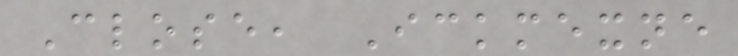Close, Ickmexne
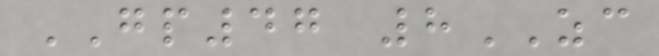GP47 8ZC
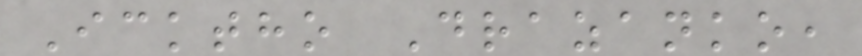Icktho Drazanko,
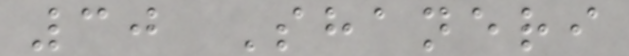30 Shaneri
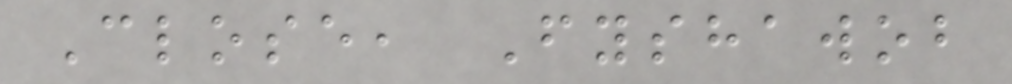Close, Fyshawob
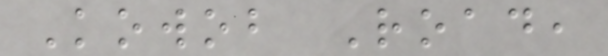Kowob Road,
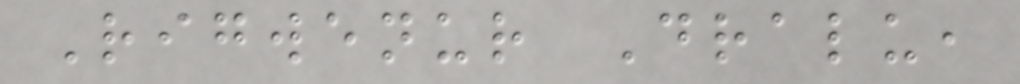Rigwenur Dralu,
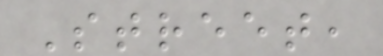Street,
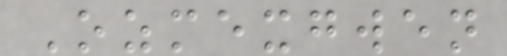Ozmexgwen
